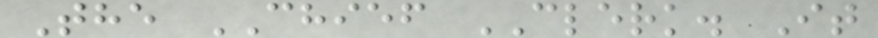The CHIEF CLERK. It
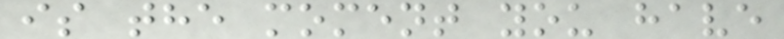is the moment you have
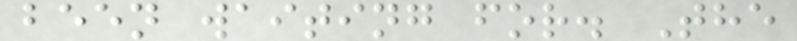been waiting for. The
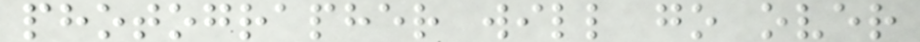photographer will go over
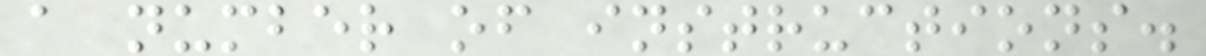a number of instructions.
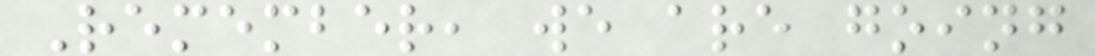Remember, we are going
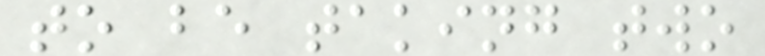to be taking two
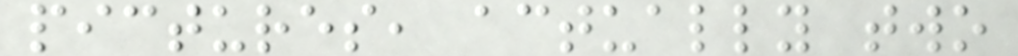pictures, actually two
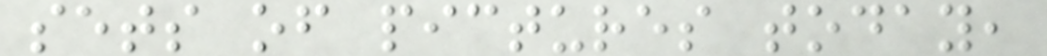sets of pictures today,
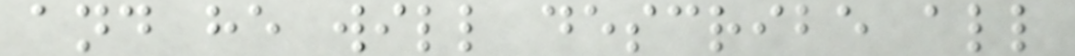and he will describe all
